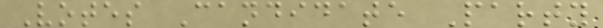Votes Candidate Party
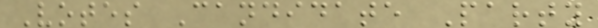Votes Candidate Party
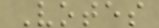Votes
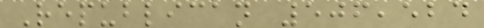Republican 506,524
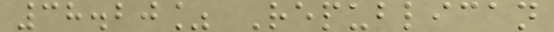38.20% Republican
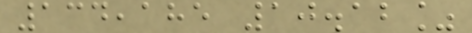134,185 10.12%
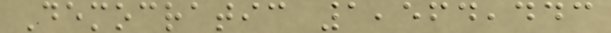Democratic 1,564,443
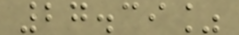27.39%
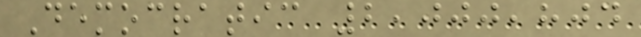Democratic 2,000,804
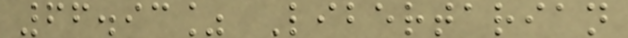66.93% Libertarian
